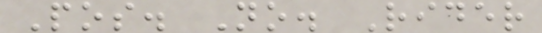Pos. No. Rider
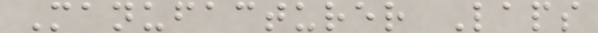Manufacturer Laps
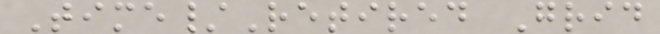Time/Retired Grid
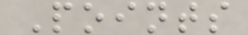Points
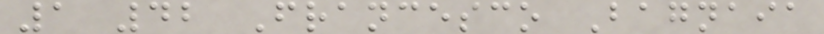1 42 Francesco Bagnaia
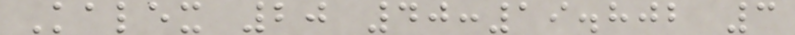Kalex 20 40:19.802 3
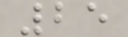25
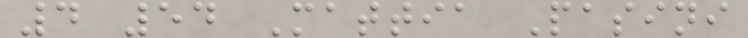4 54 Mattia Pasini
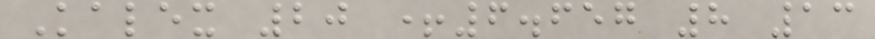Kalex 20 +6.657 8 13
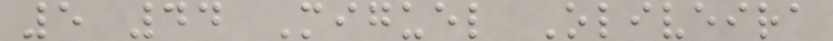5 44 Miguel Oliveira
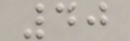40
